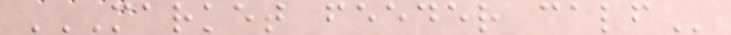MARKET FEEDER CALF
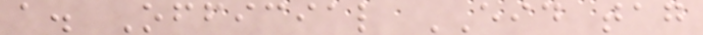a. Official EID tag
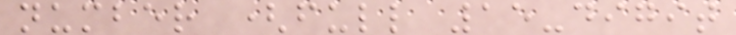number (full 15-digit
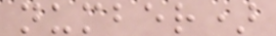number)
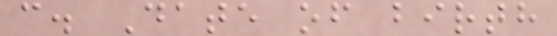c. Date of birth
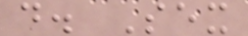d. Sex
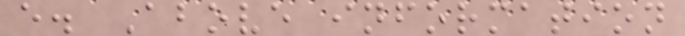e. Above information
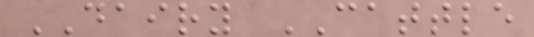DAIRY CATTLE
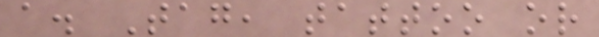a. Tag, tattoo or
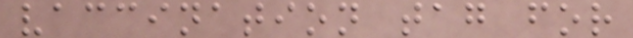vaccination tag for
